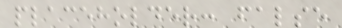placeholder: false
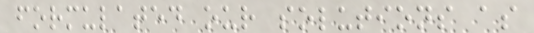formulated our solutions as
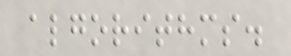algorithms.
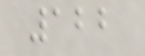122
